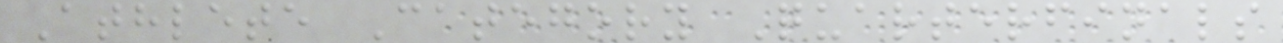Athlete Category Quarterfinals
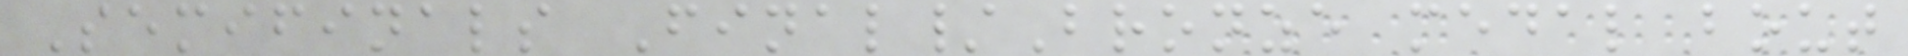Semifinals Final/Bronze medal bout
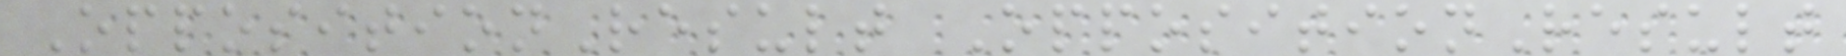OppositionResult OppositionResult
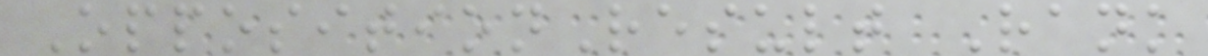OppositionResult Rank
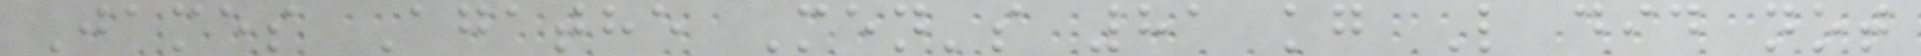James Agathe Men's 81 kg L did not
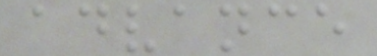advance
